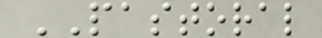PASTORAL
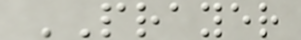PRAYER
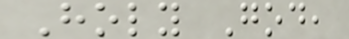Holy God,
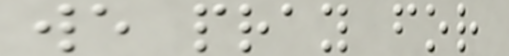we pray for
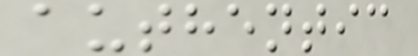authentic
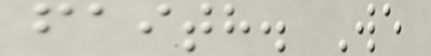faith. We
